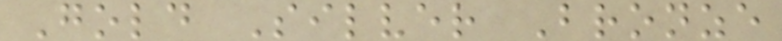Gold Silver Bronze
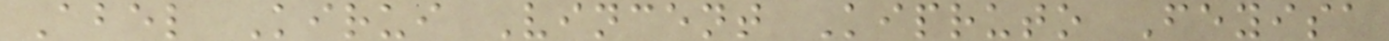Abel Kirui Vincent Kipruto Feyisa
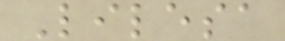Lilesa
